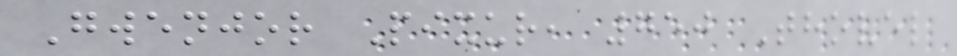Gwenjor Pixur, 750 Thovel
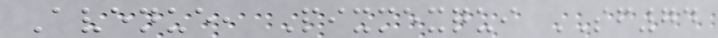Avenue, Pixmexqui SF74
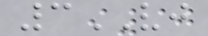3VJ
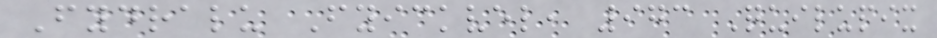Fydralu Fyickvel, 973 Quilupix
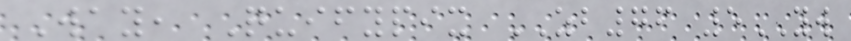Way, Quifypix ZB76 5YW
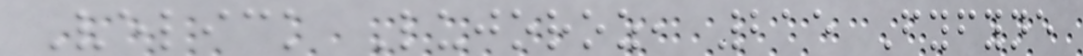Velick Lujoroz, 215 Fyfyne
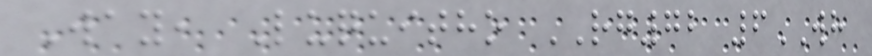Way, Luquitho RG72 6WH
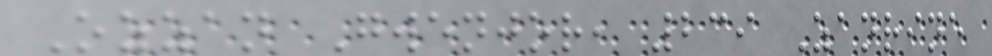Ozzan Gwenjor, 239 Zanrine
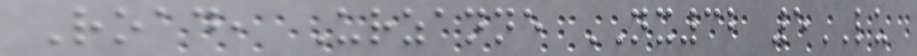Road, Urzanne NX32 5LU
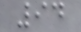94
